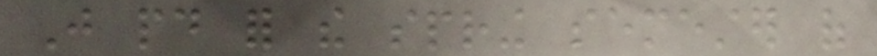Just paid for the spring semester of
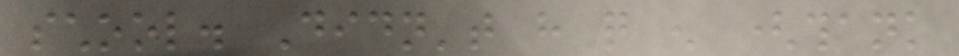school. Didn't have quite enough (thank
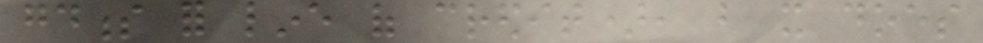goodness for line of credit), but it does
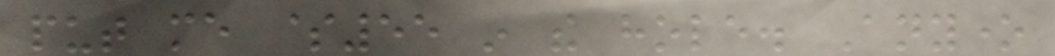put me $55 in the hole. Anyone
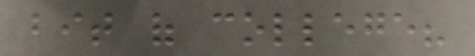bit of college?
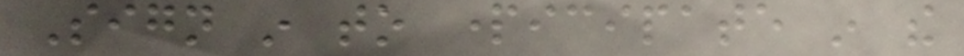Sign in to participate in the
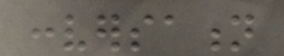conversation
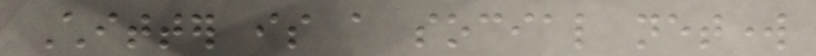Chitter is a social network
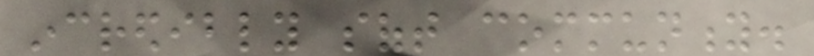incredibly soft community.
